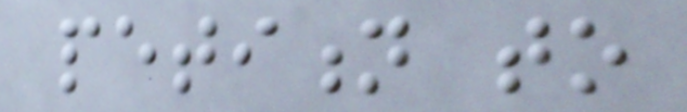petition to
